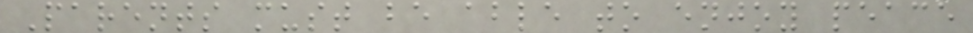Parents must be able to enjoy peace
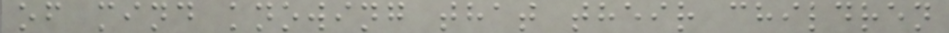of mind knowing that their children
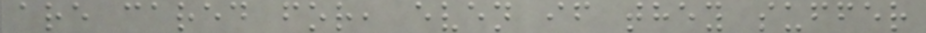are cared for, even if they suffer
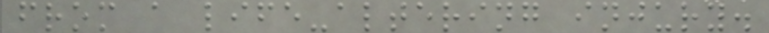from a life-altering injury.
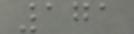171
